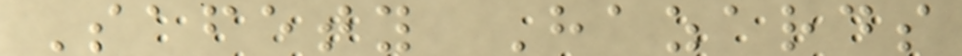Safety Hazards
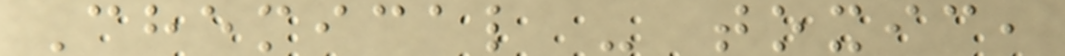Chemical - toxic,
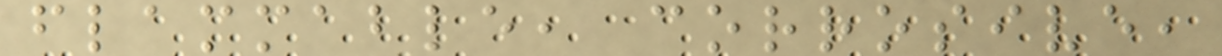flammable, corrosive,
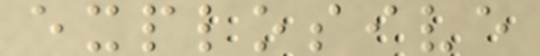explosive
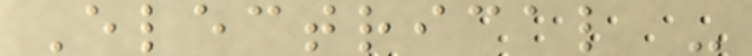Electrical -
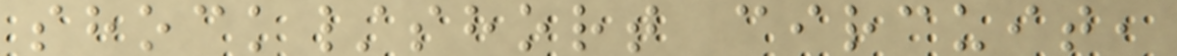shock/short circuit,
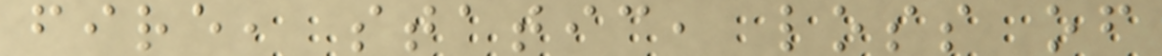fire, static, loss of
